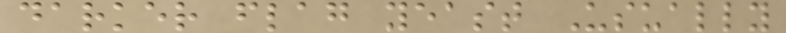darker flag yeast Usually
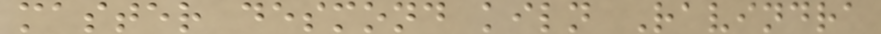master desmond kiln Ravindra
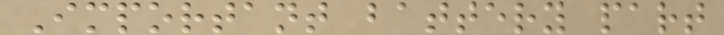Important battery part
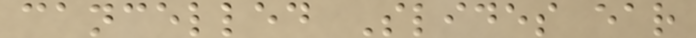cancelled Slides ear
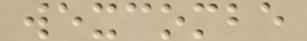wexcombe
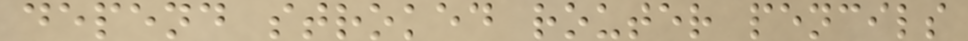depend stroked router pencils
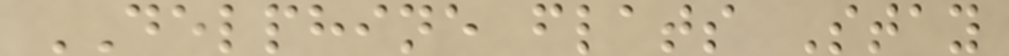DELPHINE flats Stay
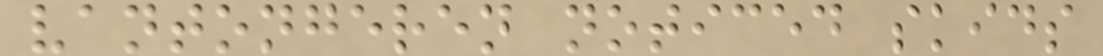vantongeren noticed skids
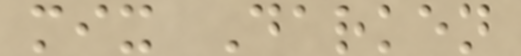mix Darken
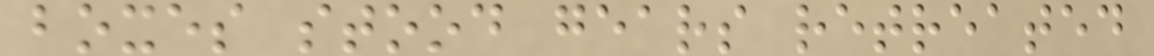boxes stood gears retreated
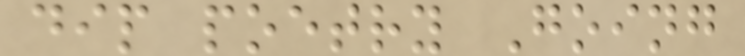dip poetry Going
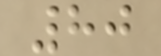80
